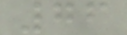76
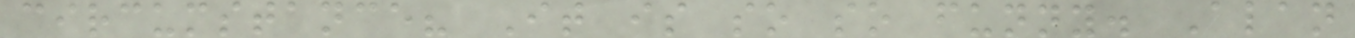circumstance? It is so so funny. Alan
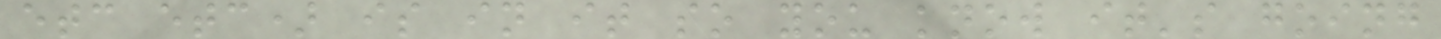etc etc) is in it so you know it's going
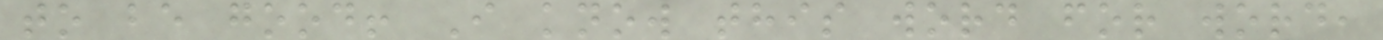to be good! I know this word for word,
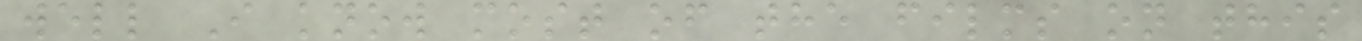well I know most of the films on this
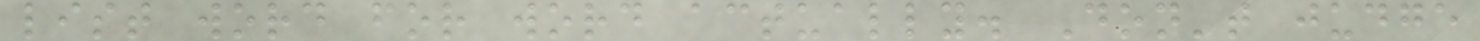list word for word actually. Don't judge
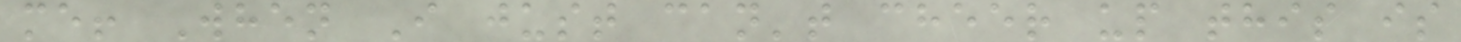me! When I just can't cheer up this is
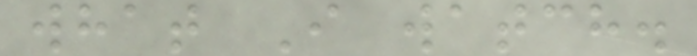what I watch.
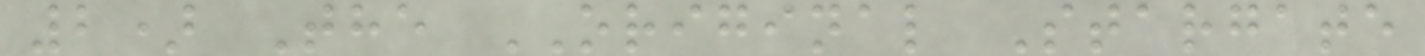2) The ORIGINAL Stargate
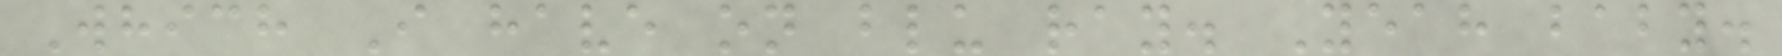Which I have on blu ray. Yeah baby.
